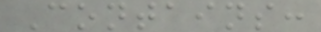Contains:
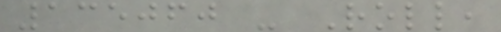135060 - Roll,
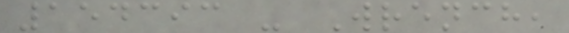154393 - Wrench,
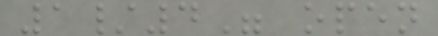1/4" open
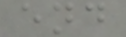end
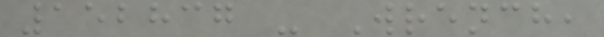152837 - Wrench,
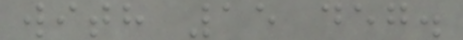with 15 deg.
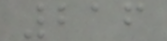216
